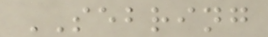SEBRING
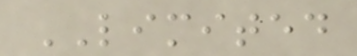LIMITED
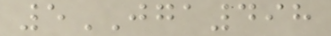5JGA498
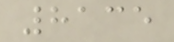8135
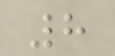8
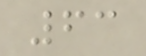63
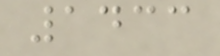1433
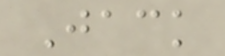Jack
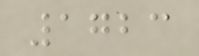1723
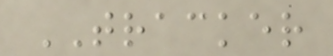TRACKER
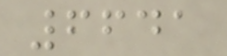6641
